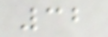32
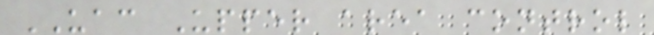UAC Upper area control
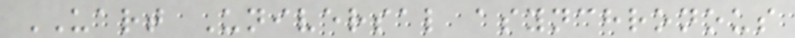UART Universal asynchronous
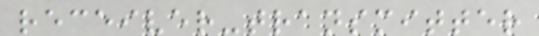receiver-transmitter
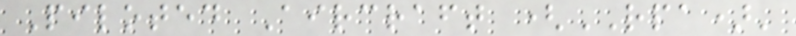Piloted Aircraft (RPA)'
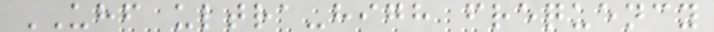UHF ultra-high frequency
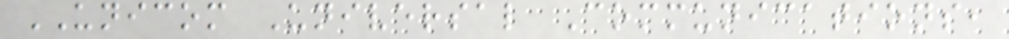UNICOM Universal Communications,
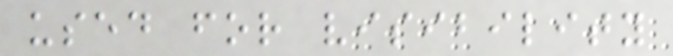used for visibility
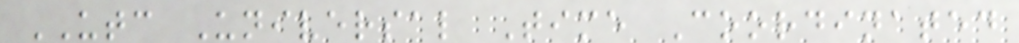UTC Universal Time Coordinated
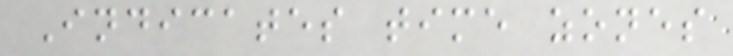Indicates time zones
